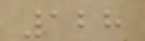128
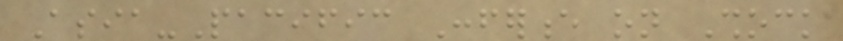Asia-Pacific Conference on Shock
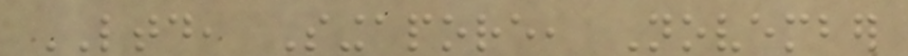LTD, Singapore, November
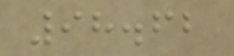98.62
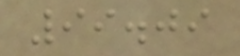99.09
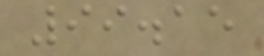99.15
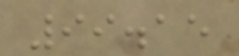99.15
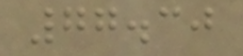77.30
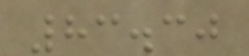83.30
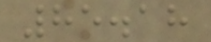85.18
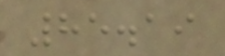85.19
